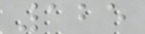125
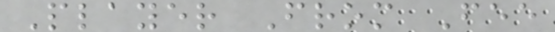Player From Fee
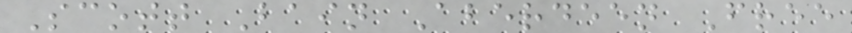Scott Bain Aberdeen Free
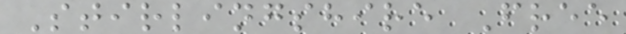Stirlingshire Free
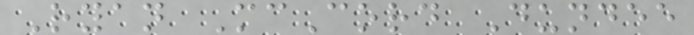Ryan McCord Dundee
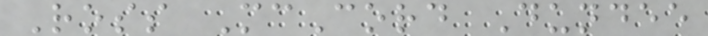Ross McCord Dundee
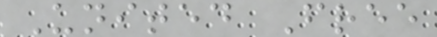United Free
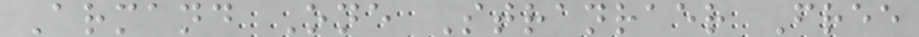Armand One Stranraer Free
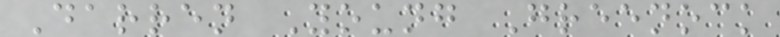Darren Young Greenock
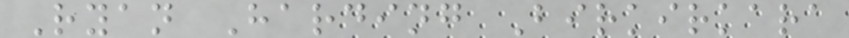Ryan Harding Birkirkara
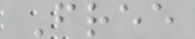Free
